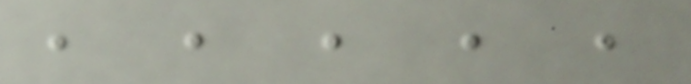, , , , ,
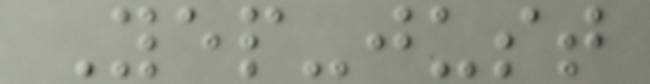Yep-just
